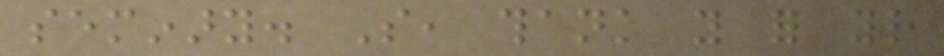seminary. So, thank you for your
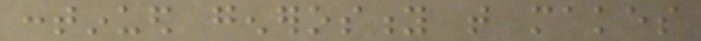continued generosity that makes
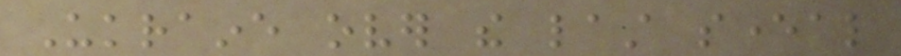Ukraine over the last several
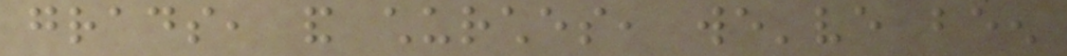grads, and churches, we've been
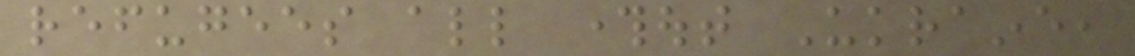refugees all throughout Ukraine,
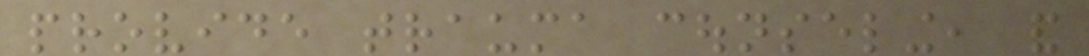provide trauma counseling, and
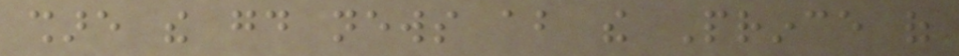share the good news about the Prince of
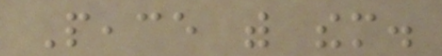Peace with them.
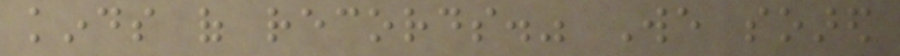kinds of records." We soared
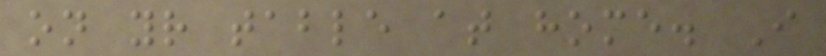on your table at home. I
